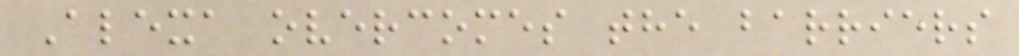Alexa overcomes the barriers
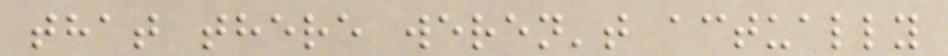that there weren't actually
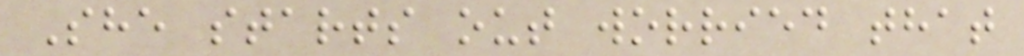She starts out worried that
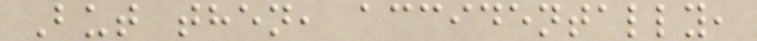But then, accidentally,
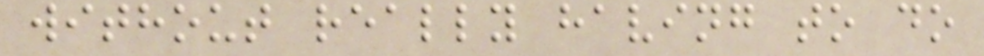without really having to do
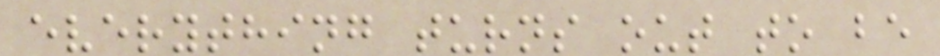everything turns out to be
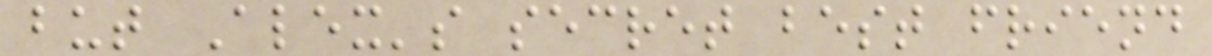but Alex's secret best friend
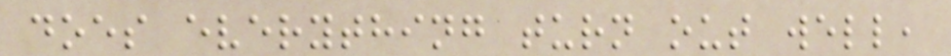does everything turn out well,
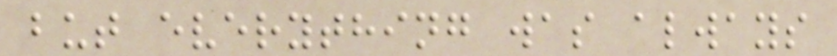but everything was always
